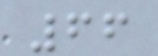66
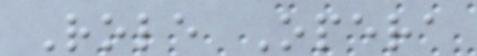Role Opera
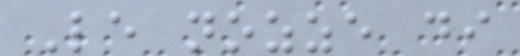Le nozze di
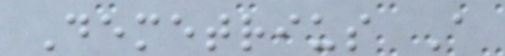Demetrius A
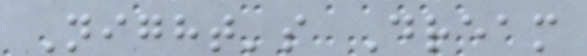Night's Dream
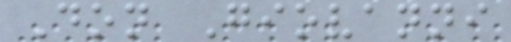Don Giovanni
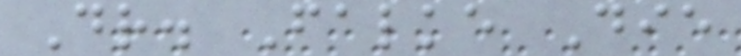Dr. Falke Die
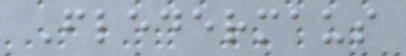Fledermaus
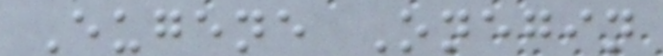Eugene Onegin
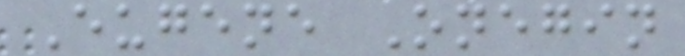Eugene Onegin
